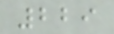229
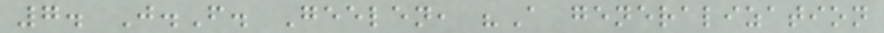7. J.F. Geelen, "A generalization
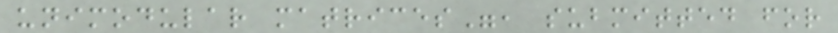unimodular matrices", submitted for
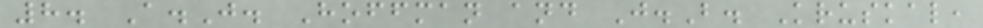8. A.J. Hoffman and J.B. Kruskal,
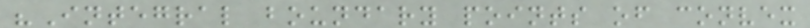"Integral boundary points of convex
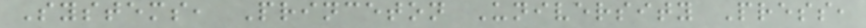Systems, Princeton University Press,
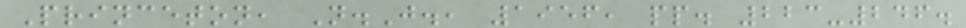Princeton, N.J., 1956, pp. 223-246.
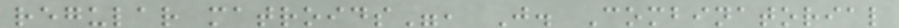regular matroids", J. Combinatorial
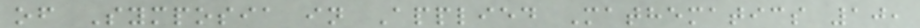of Symposia in Applied Mathematics 10,
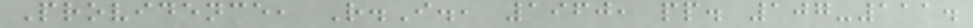Providence, R.I., 1960, pp. 107-111.
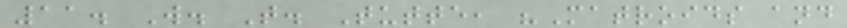11. W. T. Tutte, "Matroids and
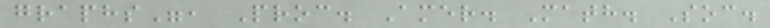graphs", Proc. Amer. Math. Soc.
